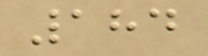184
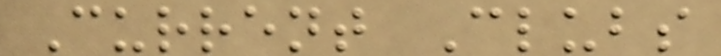Current Clubs
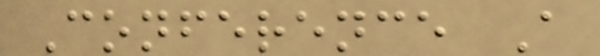Conference A
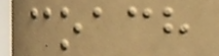coach
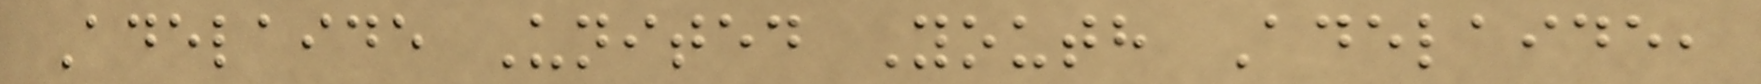Adelaide United Youth Adelaide,
